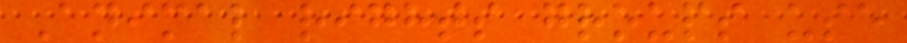Animal rights groups use
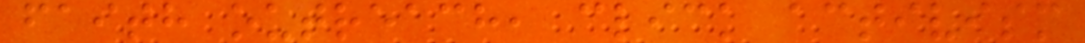faith outreach, click activism
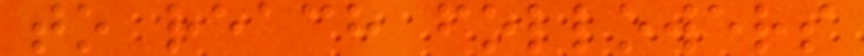to reach followers
